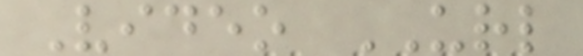Video URL
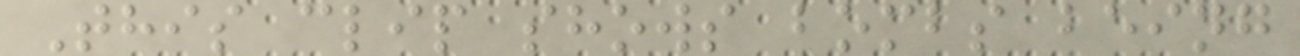This clip shows bombs being
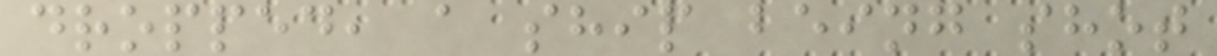dropped, a ship being shot
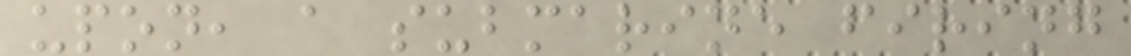upon, a submarine firing
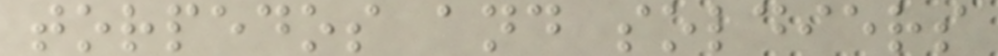torpedos and soldiers
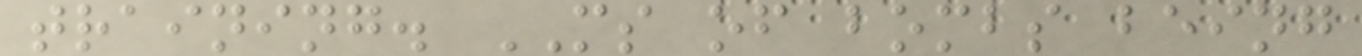training. MS of bombs being
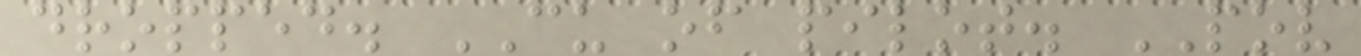dropped. CU of pilot. POV
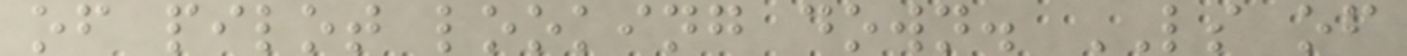of pilot looking down. LS of
